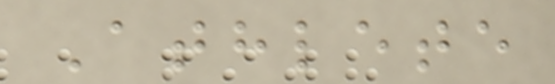Athlete
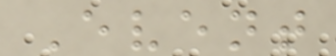Event
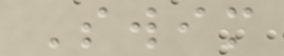Swim
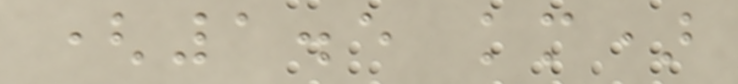(1.5 km)
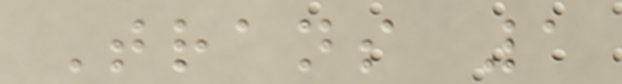Trans 1
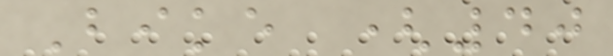Bike (40
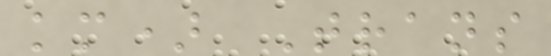km) Trans
